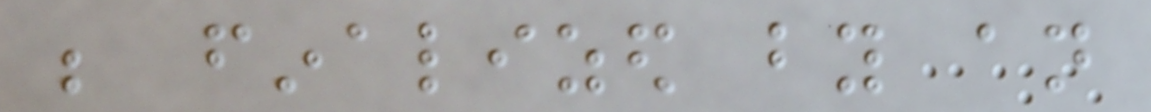be finalized by an
